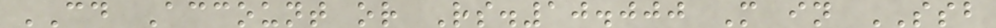CD Account or Rs.10.000 M in SSB
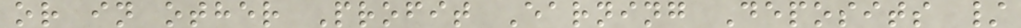or in other Profit Earning Deposits /
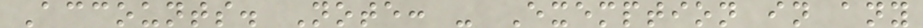Accounts. Note: - Exemption in any
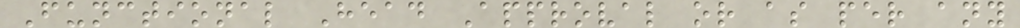Functional Head Approval or as per any
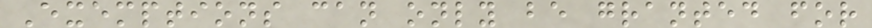Exemptions can only be granted for
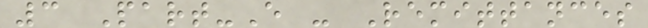3 Part-E - Remittances
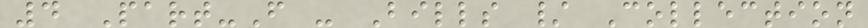4 Part-F - Bills / Collection
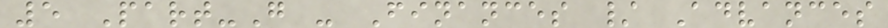5 Part-G - Finances / Advances
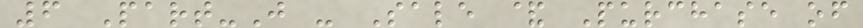6 Part-J - Sale & Purchase of
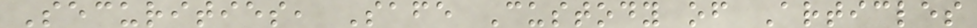Securities, Safe Custody of Articles
